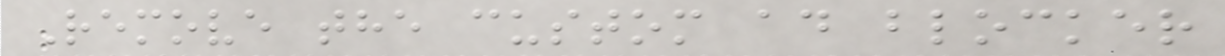Remove the custom ad blocker
